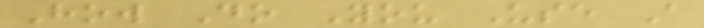How Do You Use A
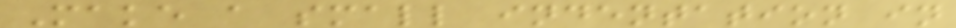Make a small indentation in
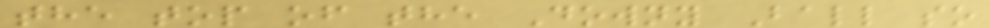the top of the Downy Ball so
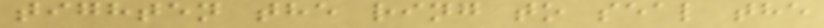tighten the ring to seal the
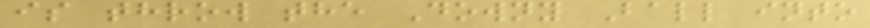is throw the Downy Ball into
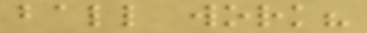ball work?
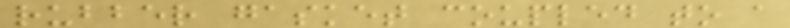rubber gasket coupled to a
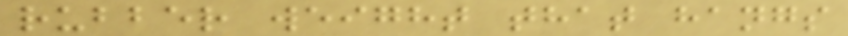rubber weight that hangs
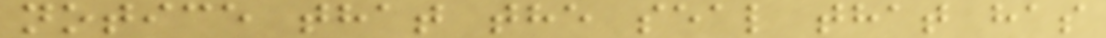notice that the seal that has
